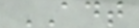ADT
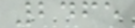2465
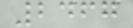2467
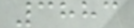3883
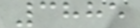3885
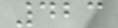423
